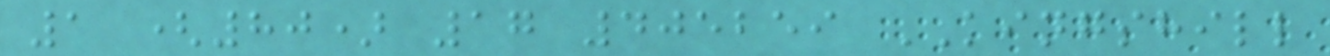1 (80) 17 405259 KINGSHILL
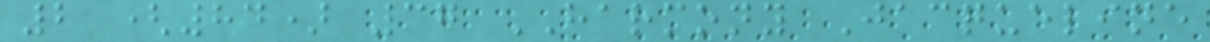2 (84) 37 HARMONY Jacqueline
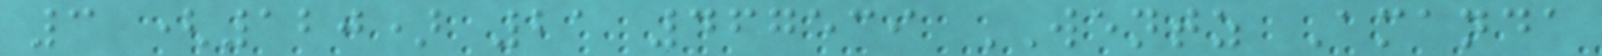3 (120) 21 467539 WENTZ Amanda
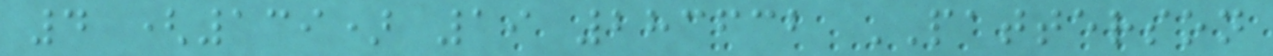4 (139) 19 283632 PATTERSON
